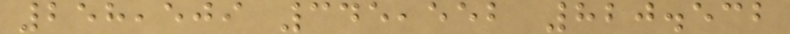258,509 345,552 820.532
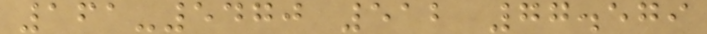161-5470 512 77.579
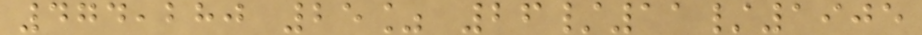474,280 25% 26/11/1905
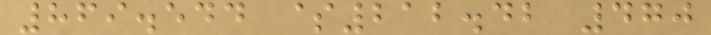869.544 $212.42 470
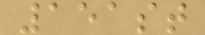151st
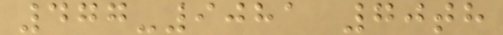477-9081 70th
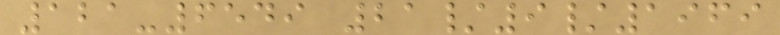121-6549 21/9/1969
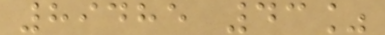89485 43%
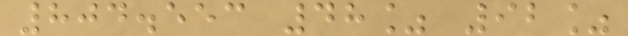804.553 48% 92%
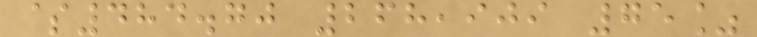$484.70 268,909 75%
